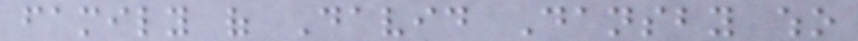family of David Dansby who
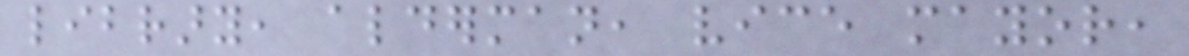library, alderman, vice mayor,
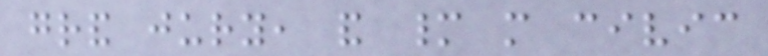grand jury, and many more civic
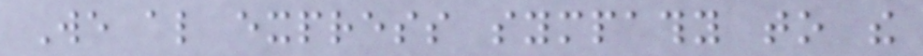We also express sympathy to the
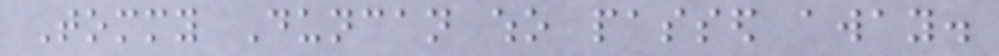Tommy Duncan who passed away.
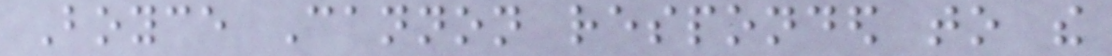Boyce Cannon responded to the
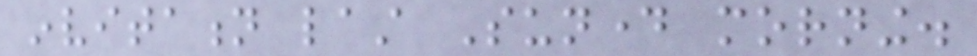invitation last Sunday morning.
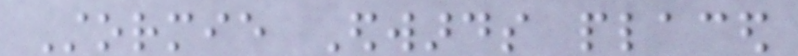Stormie Edwards placed
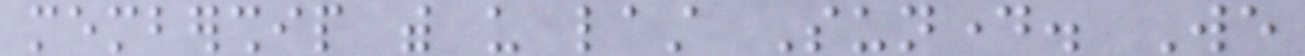membership with us last Sunday. We
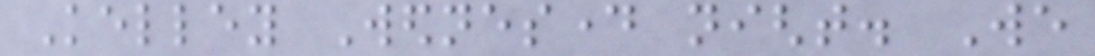Kelley Wednesday night. We
